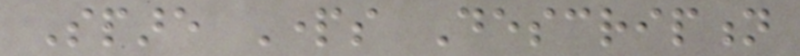Spare Parts Description
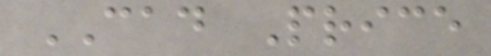CAD Price
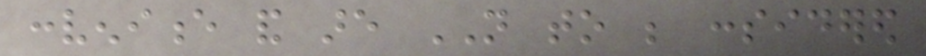convenience and are NOT to be considered
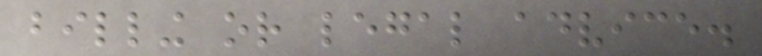billing or legal advice.
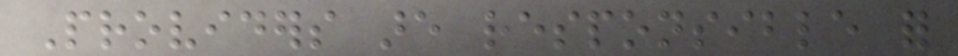Providers are responsible for
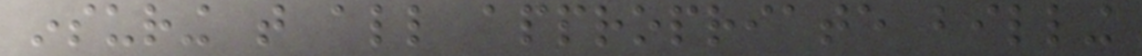insuring that all appropriate billing
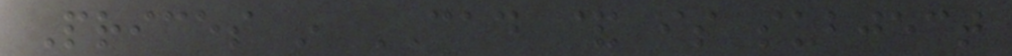Prices in CAD & is subject
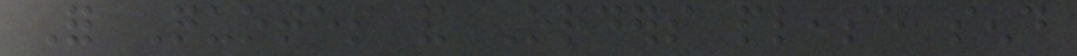For Quotes and Orders please send
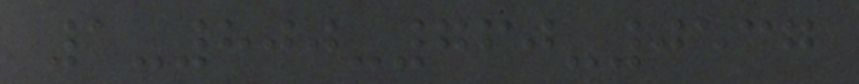1-800-760-0537
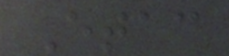Etac
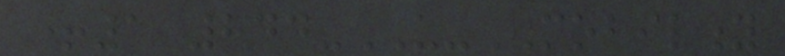+1 844-US-MOBILITY
